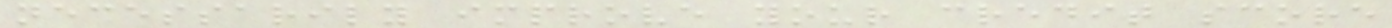necessarily improve your credit score
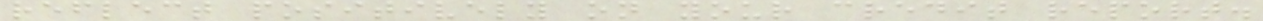reflect positively on your credit report.
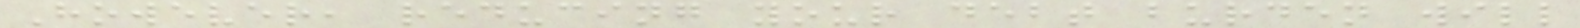However, reducing your debt burden will
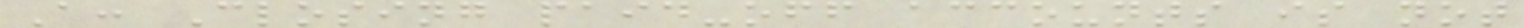A: Closing paid-off accounts is not
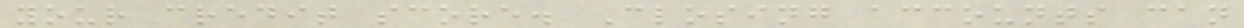your credit score. Closing accounts can
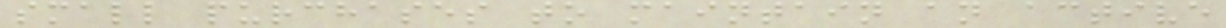small purchases to maintain an active
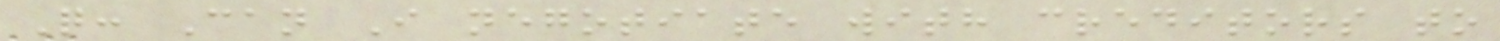Q: Can I negotiate with creditors to
